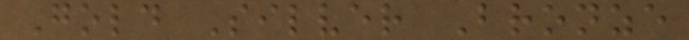Gold Silver Bronze
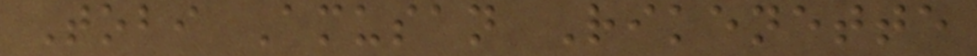Tobi Amusan Rikenette
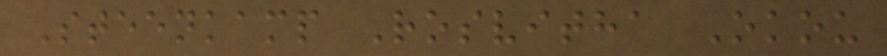Steenkamp Rosvitha Okou
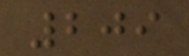209
